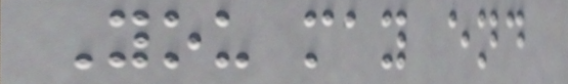You may end
